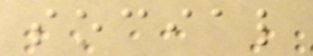social
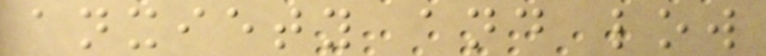anxiety and low
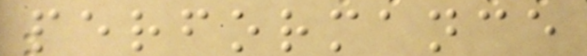performance
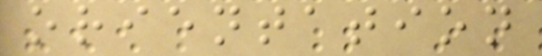orientation
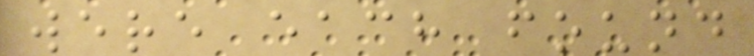were each found
